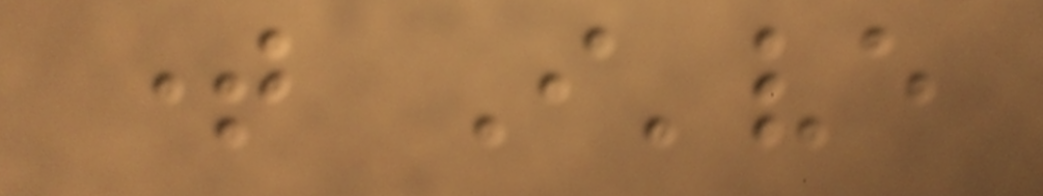time I've
